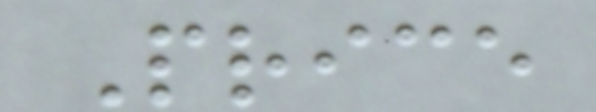Price
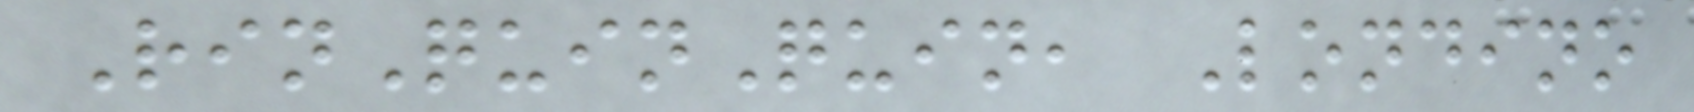RinQuinQuin, Londino
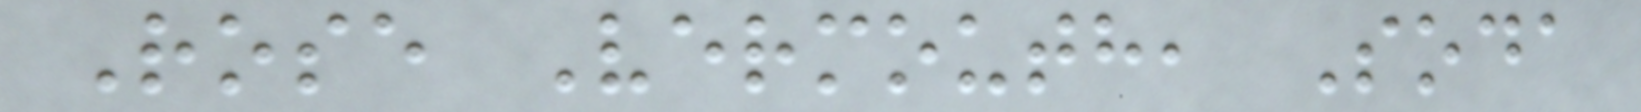Rose Vermouth, Soda
